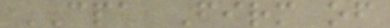CPA Firm of
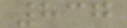837
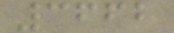3662
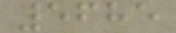5685
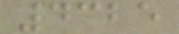4325
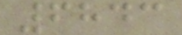6843
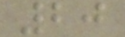20
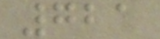721
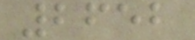2652
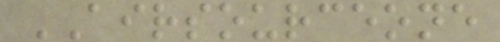AIRSOURCEONE
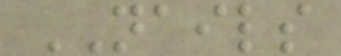NAILS
